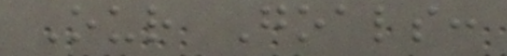Our Goals:
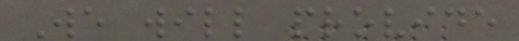We will provide
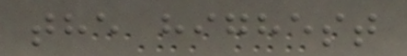the highest
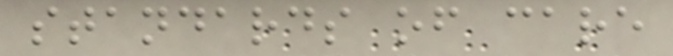standards of care
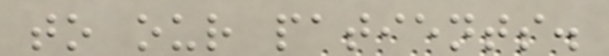to our patients.
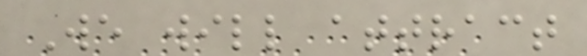We will attract
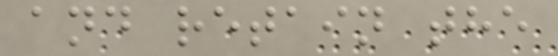and retain the
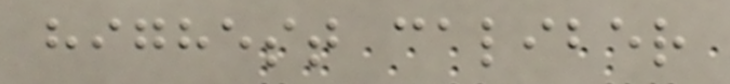highest caliber
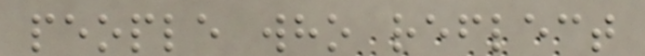people who reflect
